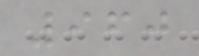960
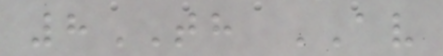8TH AV
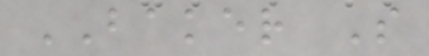BAKER S
